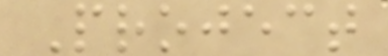Project
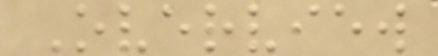Overview
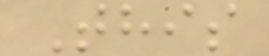This
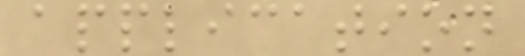application
